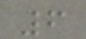6
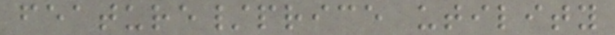feature/price utility
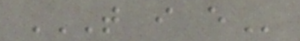T I E
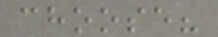choose?
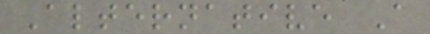Alternative A
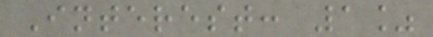Interest: 1%
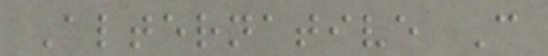Alternative C
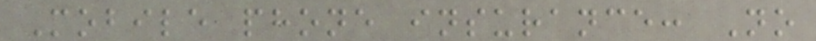Mobile phone insurance: No
